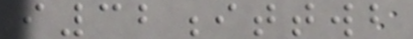i32ittwb
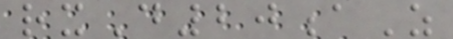rxD20aZ
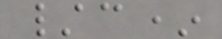/c*
